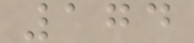174
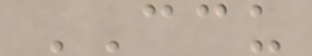CCU
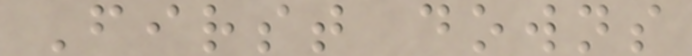First downs
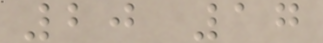20 17
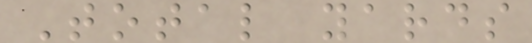Total yards
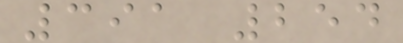391 254
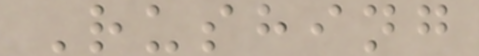Rushing
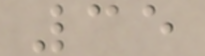35
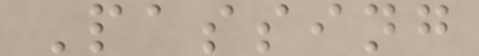Passing
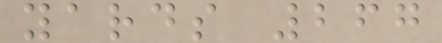yards 267
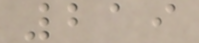219
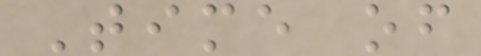Time of
